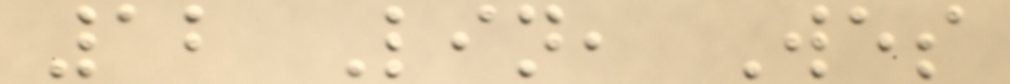12 Lin, Wes
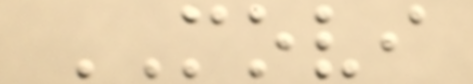MOVI
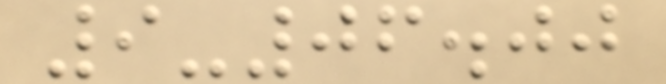9-06.00
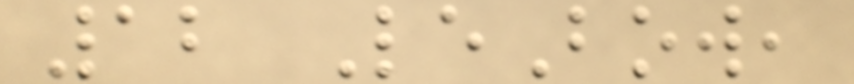12 LeBow,
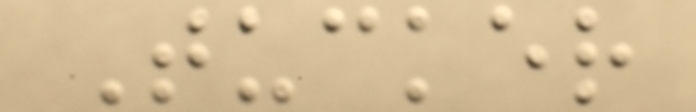Tucker
